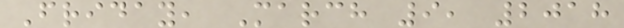Friday, March 9, 2018
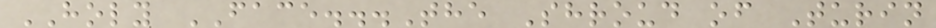HOLY FACE...The Shroud of Turin
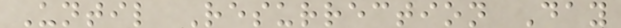Until Resurrection Day
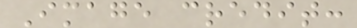Image credit:
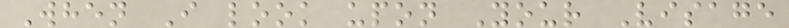When I look upon Your Visage
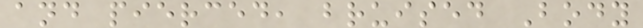and pierced, bruised Body
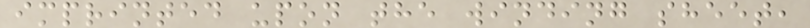imprinted upon the winding sheet,
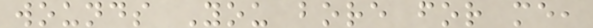wounds You bore for me,
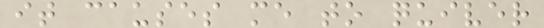it causes me to quiver
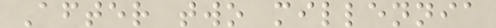After two millennia
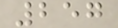257
